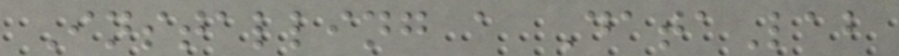Installing a DataLab
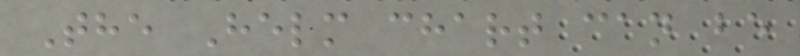The Helm chart can be
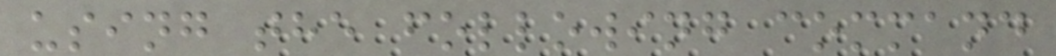using the following command
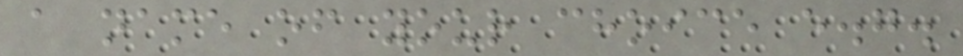a name of your choice e.g.
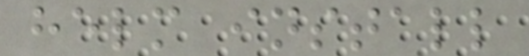helm install
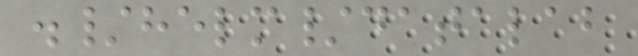./helm/datalab
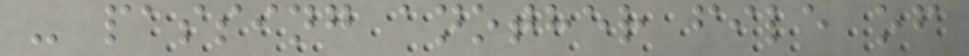- passing another file of
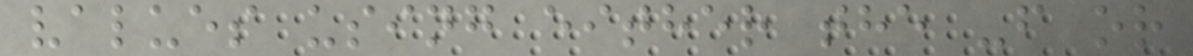values using either the -f or
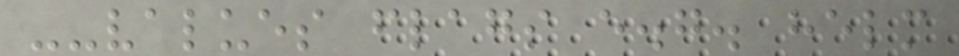--values flags e.g. helm
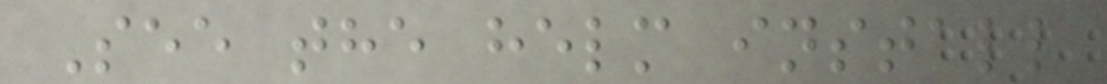See the helm install
